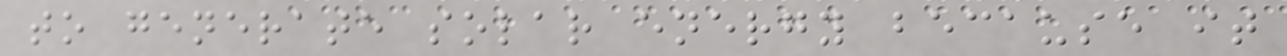to generate solar energy because it
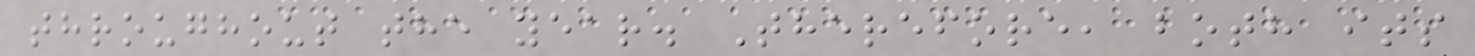throughout the year. Therefore, both its
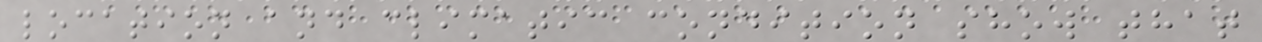location and climatic condition show that
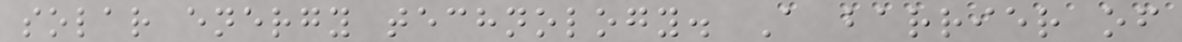solar energy technology. A barrier of
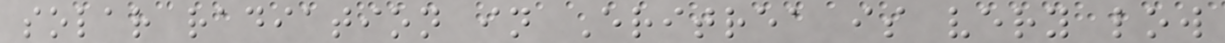solar radiation in Eritrea is very low
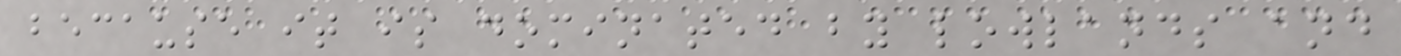because it is dominated by lowlands and
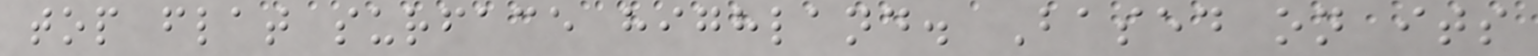top flat surface highland. Based on its
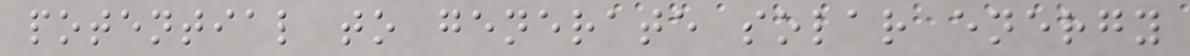potential to generate solar energy
